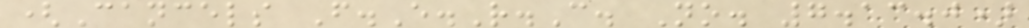(Cancels F.E.R.C. No. 7.13.0)
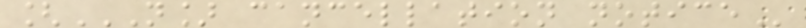[N] CANCELLATION NOTICE
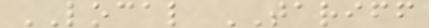LOCAL TARIFF
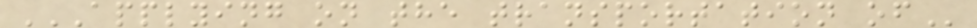APPLYING ON THE TRANSPORTATION OF
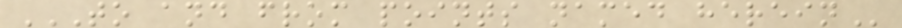TO AND FROM POINTS NAMED HEREIN
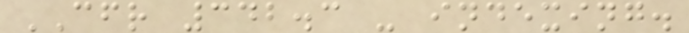CFR 342.3 - indexing.
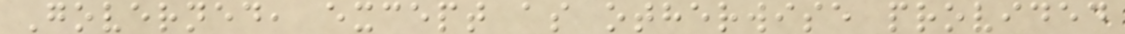Governed, except as otherwise provided
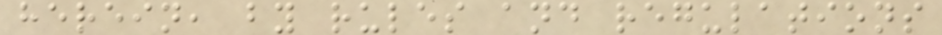herein, by rules and regulations
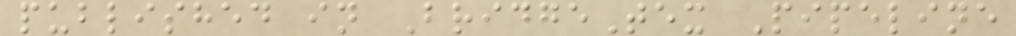published in BridgeTex Pipeline
